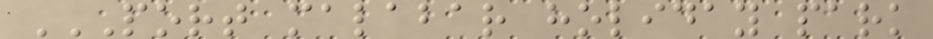PORT MALABAR HOLIDAY PARK
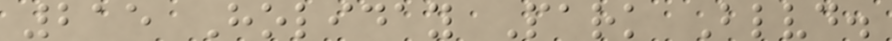215 Holiday Park Blvd.
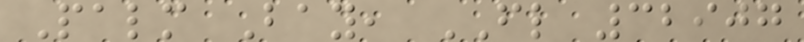Palm Bay, FL 32907
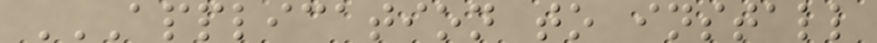APPLICATION TO INSTALL
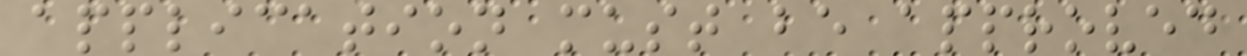application must be approved
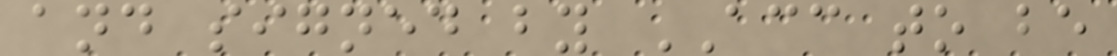and signed by ACC to be
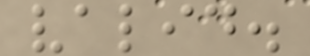valid.
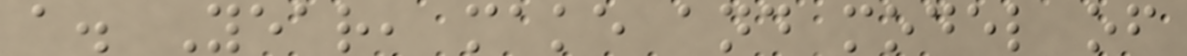a. Year, make and model of
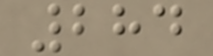284
